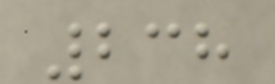238
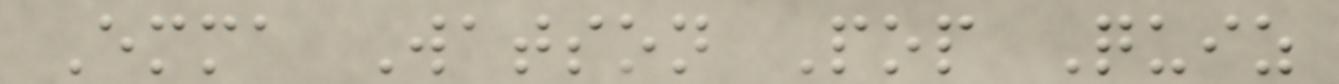Emma Watson Pop Quiz
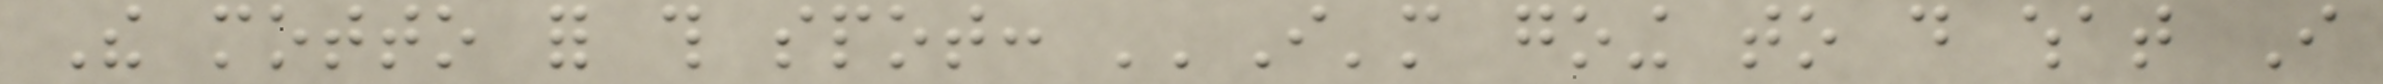The motto for this spot: ''I'm going to do what I
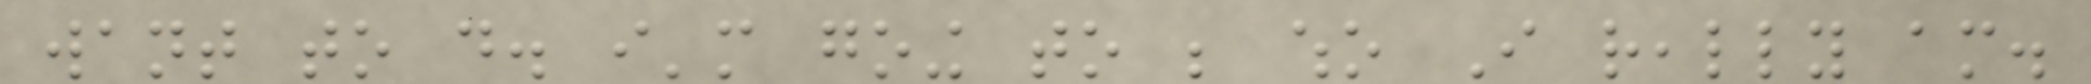want to do. i'm going to be who I really am.
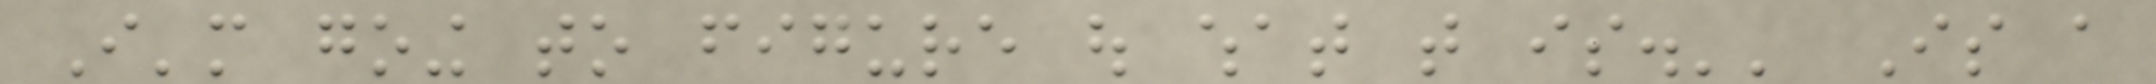I'm going to figure out what that is.'' Is a
